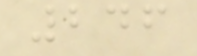246
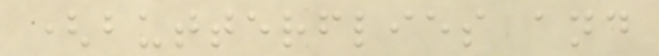(butterflies and
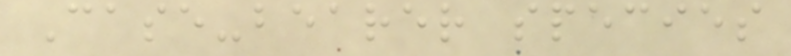Case-bearer species
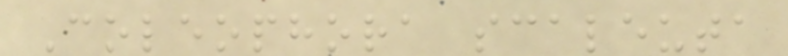Coleophora scaleuta
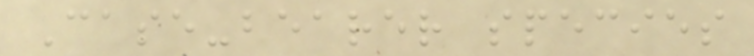Case-bearer species
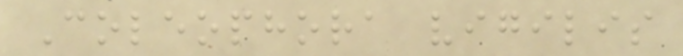Coleophora vigilis
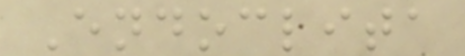Endoclita
